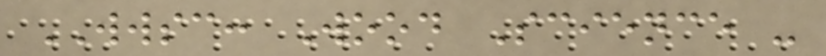WWSC: Wood Science -
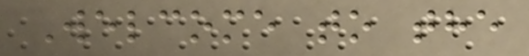Welcome to the
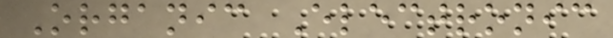Organic Electronic
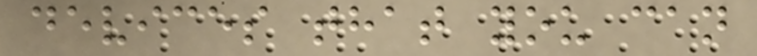devices that you can
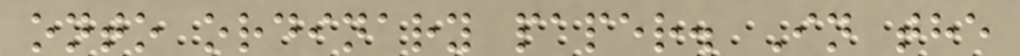onto ordinary paper. In the
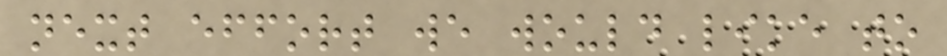next effort we would like to
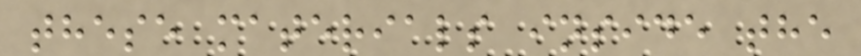these materials inside the
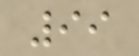99
